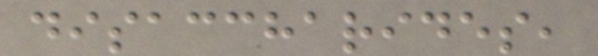disaccharides,
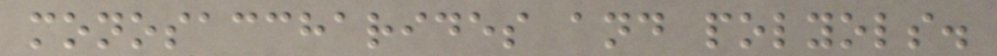monosaccharides and polyols.
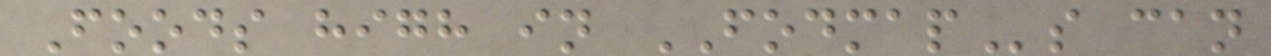Foods high in FODMAPs can
